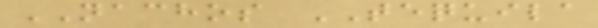NACHOS TEQUILA
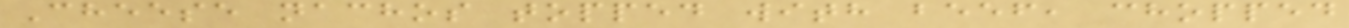Cheese nachos topped with beef, chopped
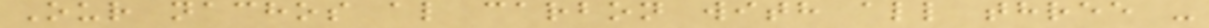Our nachos al carbon with all three -
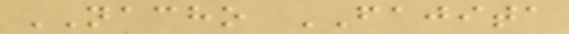NACHO FAJITA
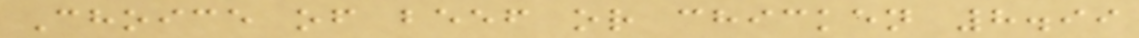Choice of beef or chicken 8.99
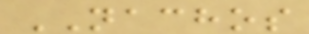NACHOS
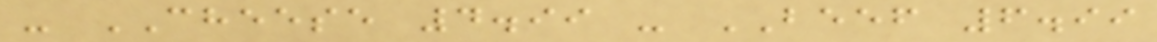- CHEESE 4.99 - BEEF 6.99
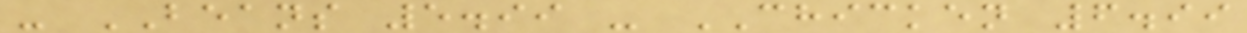- BEANS 5.99 - CHICKEN 6.99
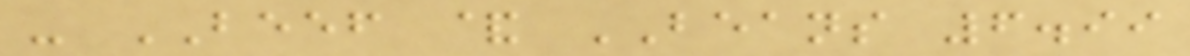- BEEF & BEANS 6.99
